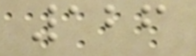126
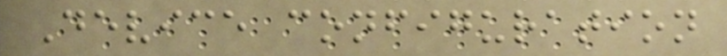Device configuration
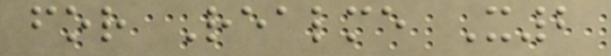for Realme X2
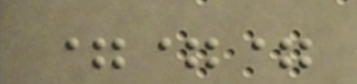===
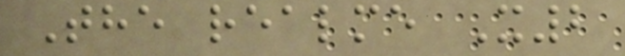The realme X2
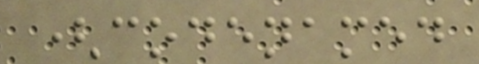(codenamed
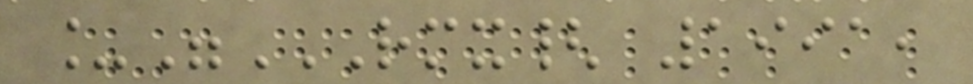_"RMX{ 1991,
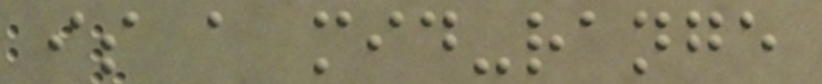is a mid-range
